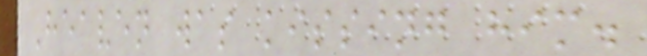Heaven was kissing him.
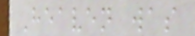Heaven was
